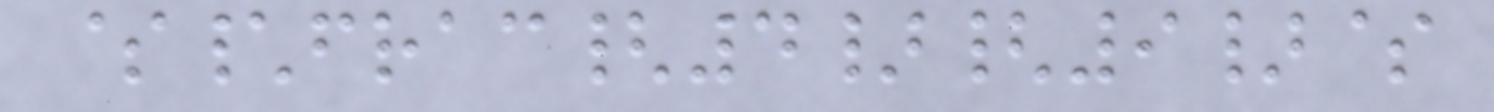$\frac{4}{9}$
